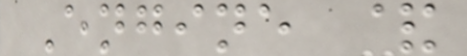Engine &
